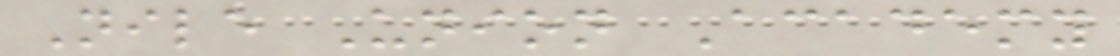Nile Union Academy
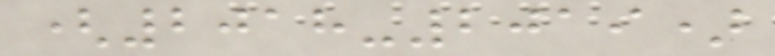(2018-2019)
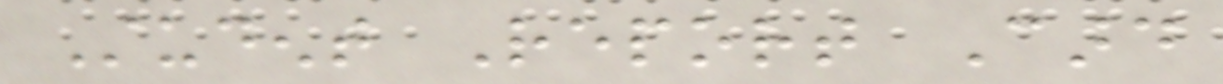Student Report Card
